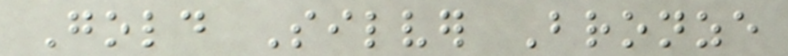Gold Silver Bronze
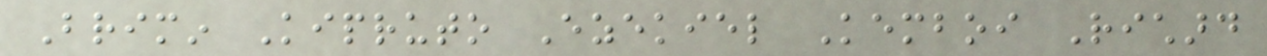Brimin Kipruto Ezekiel Kemboi Richard
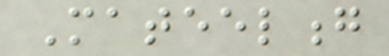Mateelong
